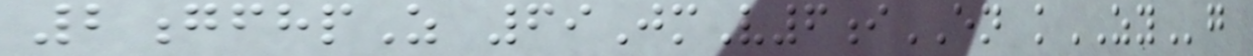2gfhpZ 69JmV6iEN kZYg
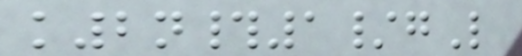k2n#1/gL
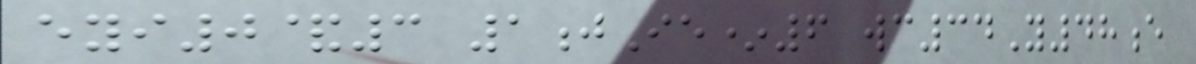eyi0&3 1jIe*6 wc34Y48e
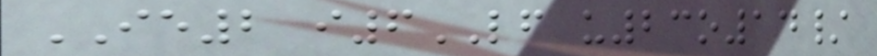IE2 i6LF u23o14/
